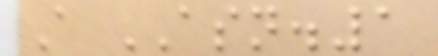A ASN.1
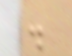.
